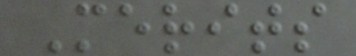Merits
